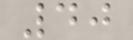40
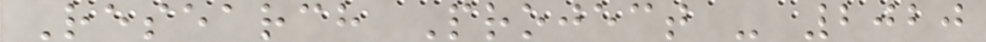Research Project - 2020
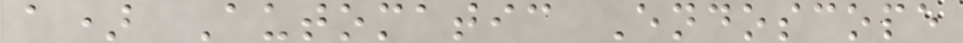a) Automatic Endoscope
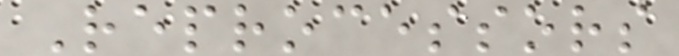Reprocessors
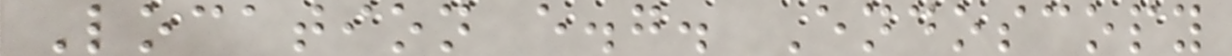Location e.g. Endoscopy
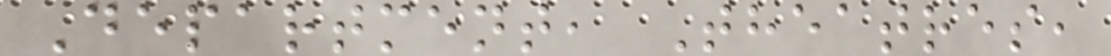Department, Theatres,
